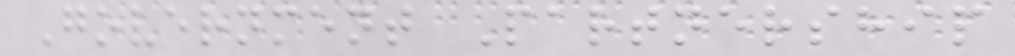Government Partnership
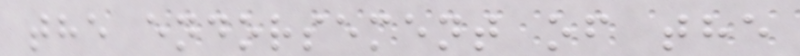the endorsement of the
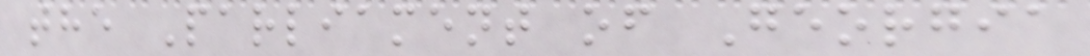the Parliament of Georgia
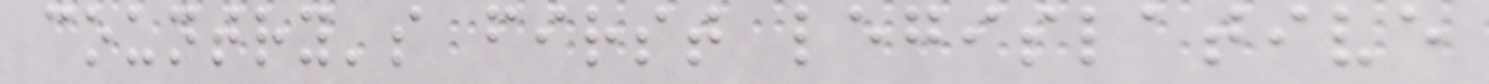country's first legislative
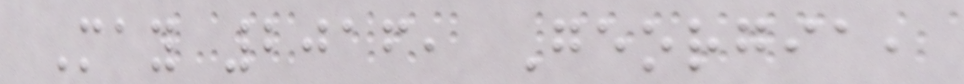May 2016, Georgia,
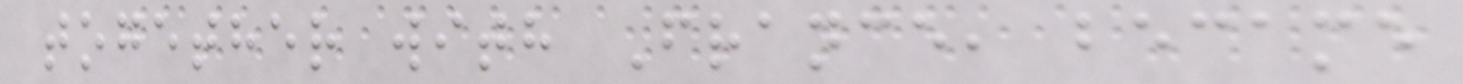together with France, became
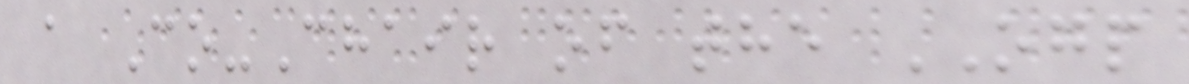a Co-Chair of the OGP
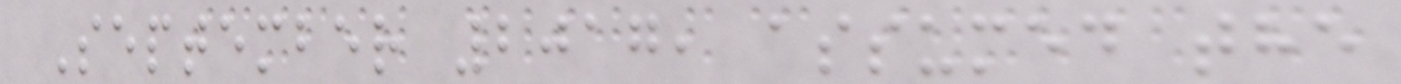September 2017, assumed the
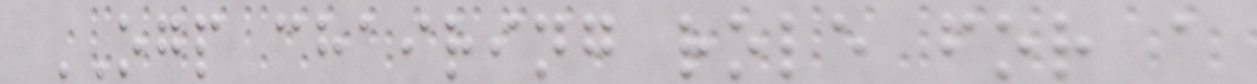OGP chairing role for a
